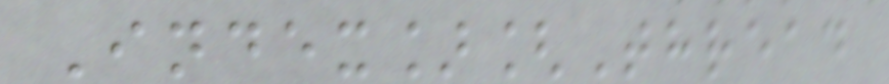Index][Thread
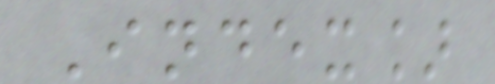Index]
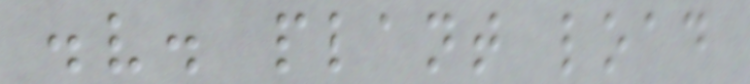.v. plant load
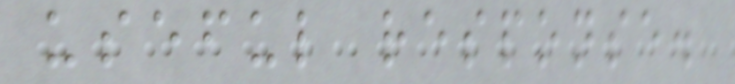useful response.
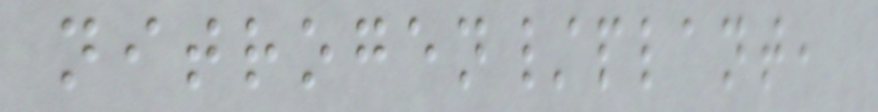nitrogen/plant,
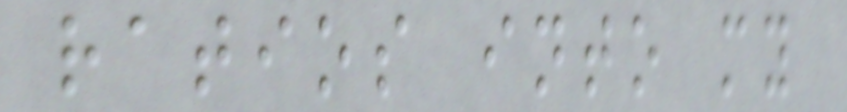ratios into my
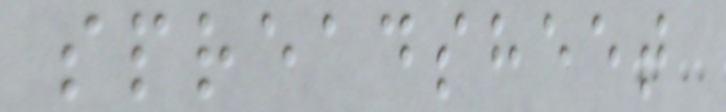spreadsheet
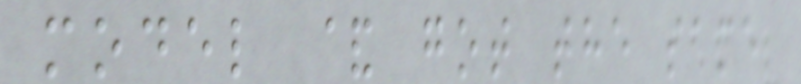model & got the same
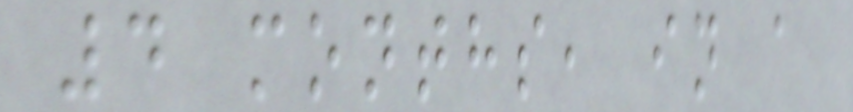4 months, in a
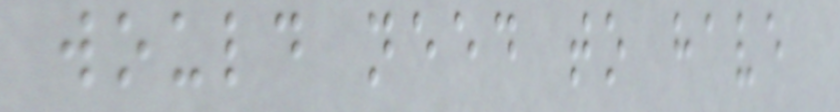would need to have
